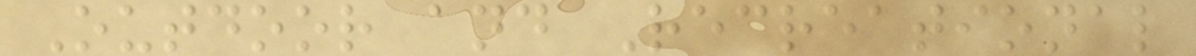Outdoor and Recreational
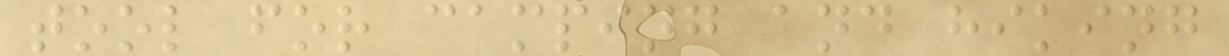tool for camping and hiking
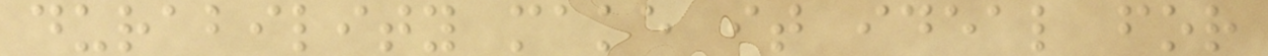durability make it ideal for
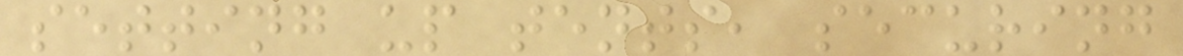setting up tents, securing
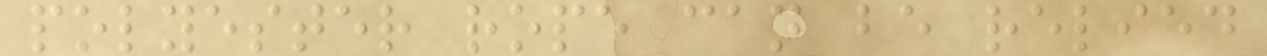polyester rope can be relied
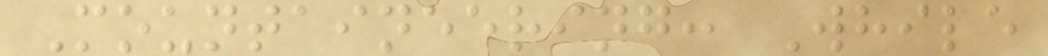Mountaineering: While
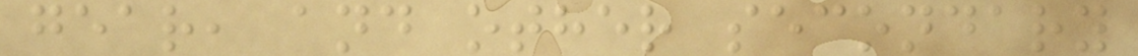gear, and other secondary
